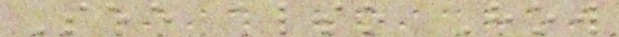See also How
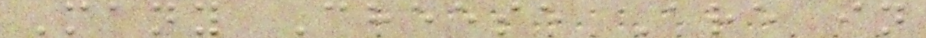Many Cheese Are in
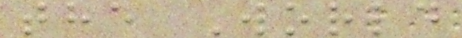the World
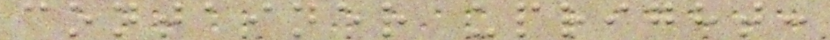container upright:
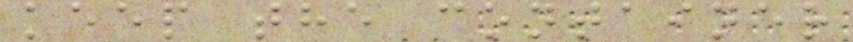keep the container
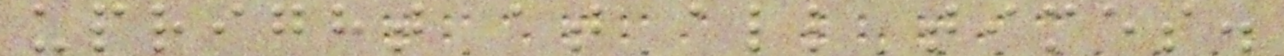upright at all times.
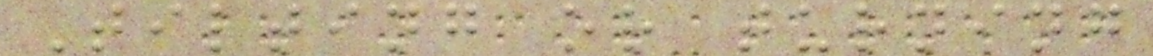Tilting or turning
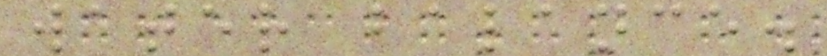water balance.
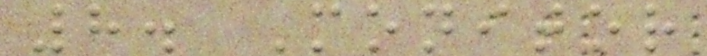8. Monitor
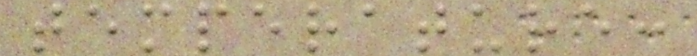temperature:
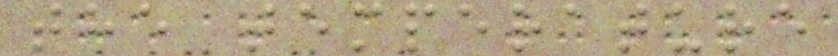the temperature
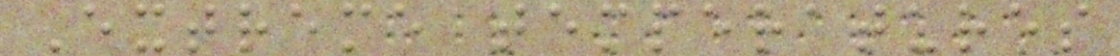Extreme temperatures
